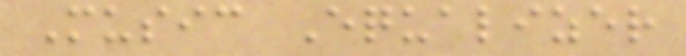Music Equalizer
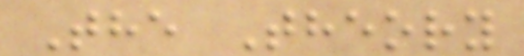The Theory
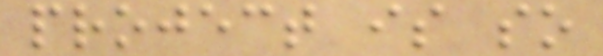project is so
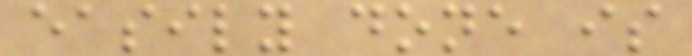easily done is
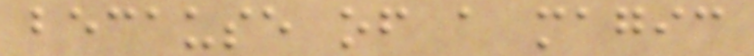because of a magic
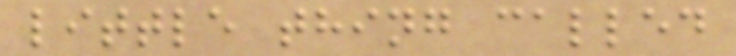little thing called
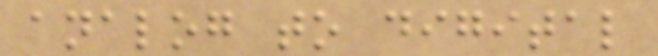analog to digital
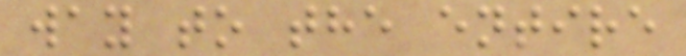way to the entire
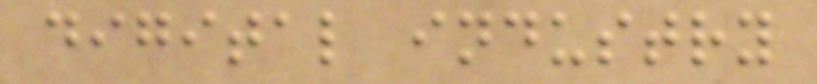digital industry
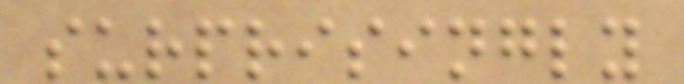surprisingly
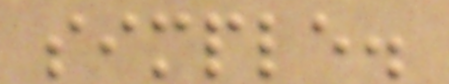simple.
